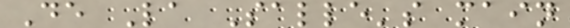De La Salle's main
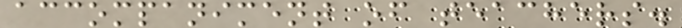accompaniment of teachers.
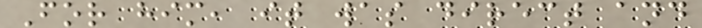For him, it was direct and
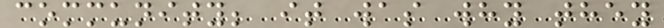community; it was why they
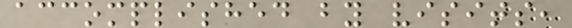accomplished by visits,
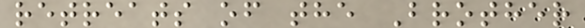retreats of the Brother
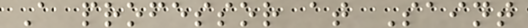A professor at Saint
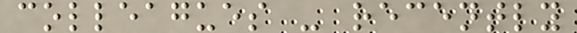colleagues - recently
